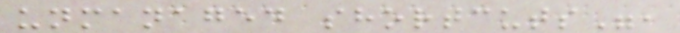unmanaged shortcuts",
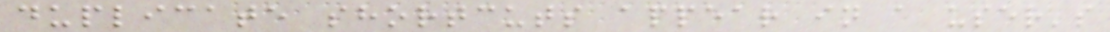duplicate shortcuts appear in a user's
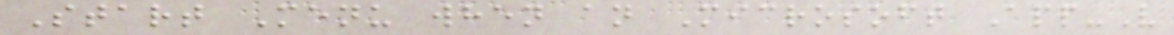Start Menu when an Microsoft App-V
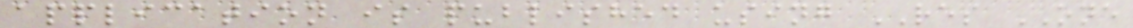application is published using RES ONE
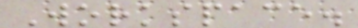Workspace.
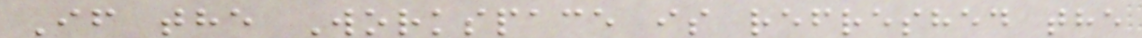If the Workspace is refreshed the
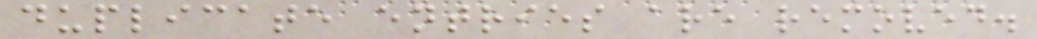duplicate entries are removed.
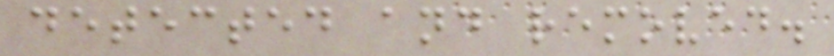detected and removed.
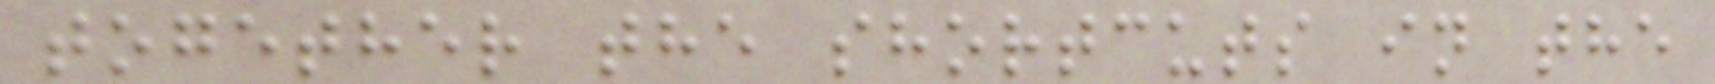together the shortcuts in the
